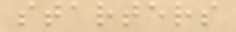starters
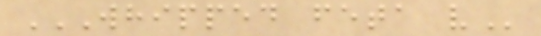WHIPPED FETA V
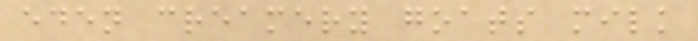eden creamery goats milk
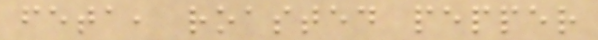feta, roasted pepper
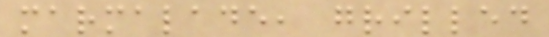marmalade, grilled
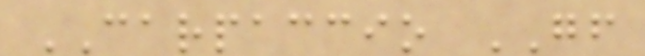CARPACCIO GF
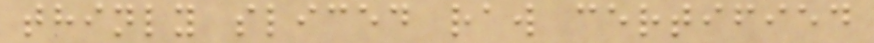thinly sliced raw certified
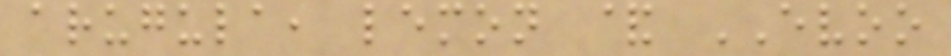arugula, lemon & EVOO
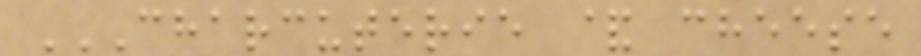CHARCUTERIE & CHEESE
